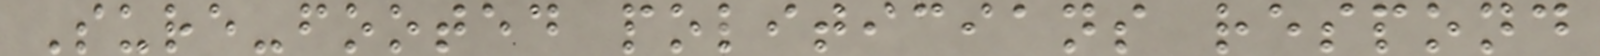Sure-footed politicians respond
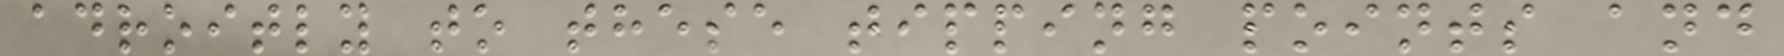adroitly to these tipping points and
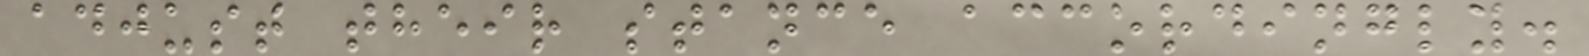adjust their stance accordingly.
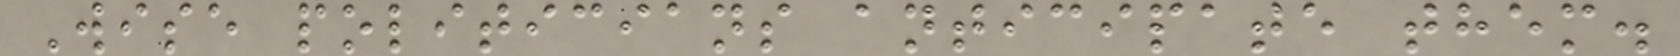Wise politicians anticipate them.
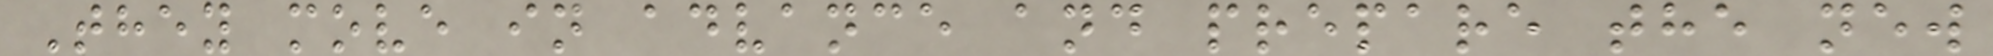They move in advance and prepare the new
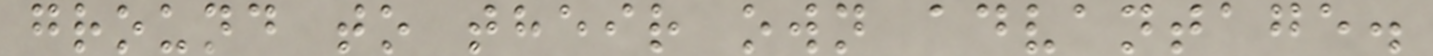ground to their own advantage.
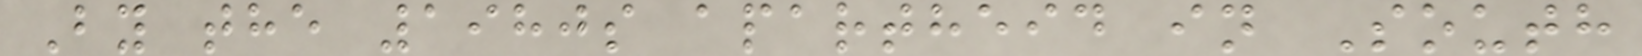By the 1980s apartheid in South
